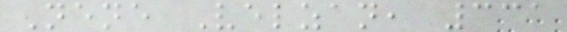Nene Velzan, 331
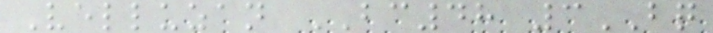Velluzan BC48 3BQ
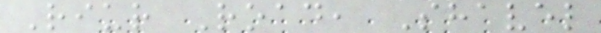Riur Road, Shavel
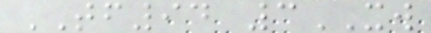TF94 3XW
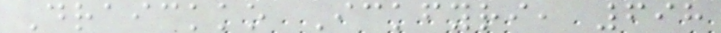Draickko Ickfyri, 698
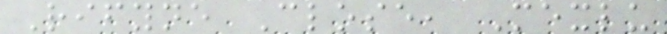Rifyne Close, Mexlu
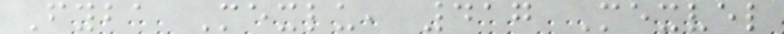Fyba Mexlu, 417 Mexvel
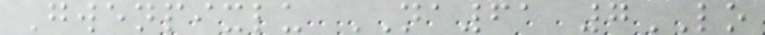Gwenpixlu NA61 7LO
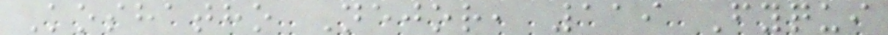Koshatho Nejor, 119 Fyqui
